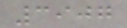3907
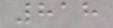818
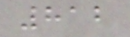812
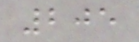205
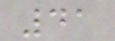41
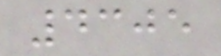4305
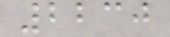2230
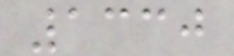1330
